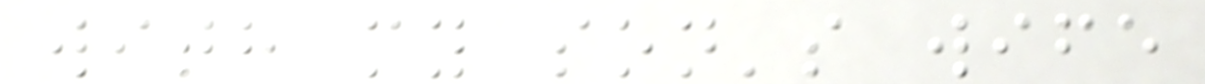with my son's wife
